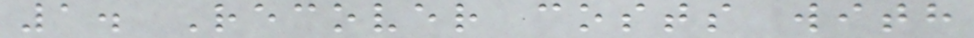1. Recover costs with
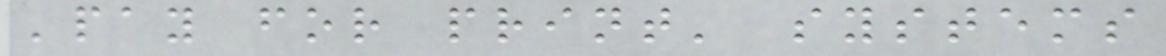'pay for print' systems
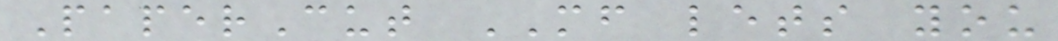PaperCut MF lets you
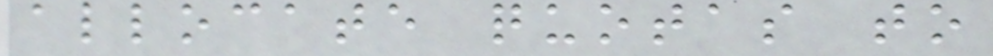allocate quotas to
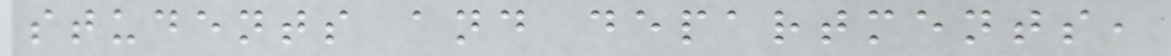students and departments,
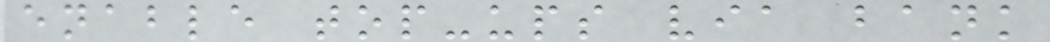enable top-ups via bank
